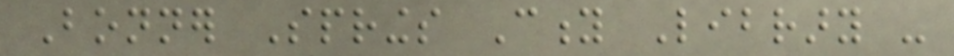Bonner Springs City Library -
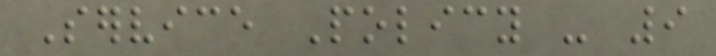Service Policy - 9
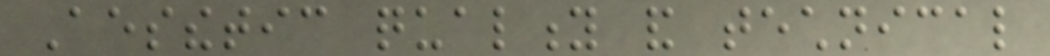Aesthetic quality and technical
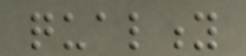quality
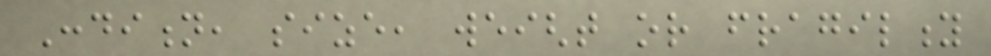Condition, size, weight or fragility
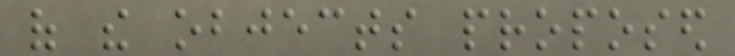of the objects proposed
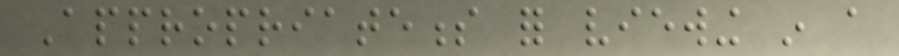Appropriateness for viewing in a
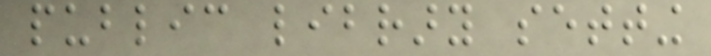public library setting
